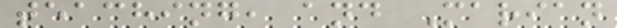teaching, and Marian
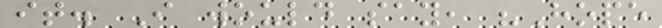it. I would say, "Hope
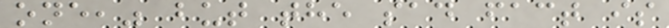one," but the sad fact is
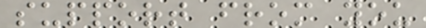support from you
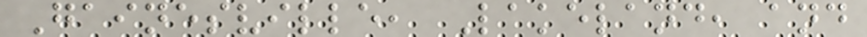Gainesville, Lakeland, and
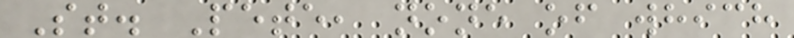St. Pete, none of which
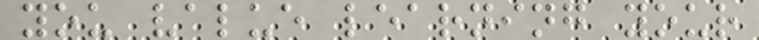you value learning your
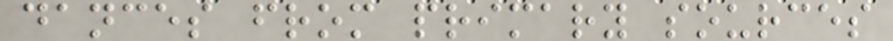dances from primary sources
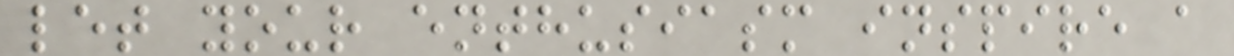let your enthusiasm inspire a
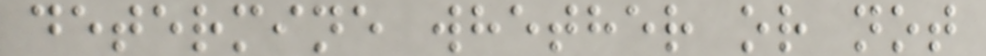determine whether or not
